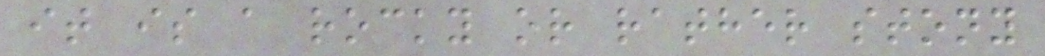it is a rocky or rather stony
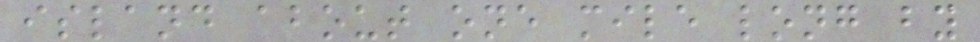island about one mile long by
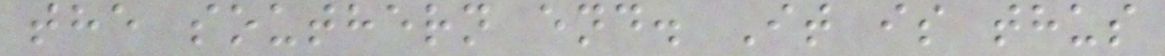the southern end. It is thus
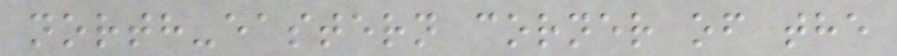north-eastern corner of the
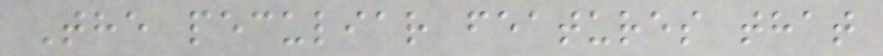The peculiar features that
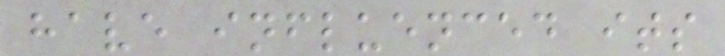have influenced its
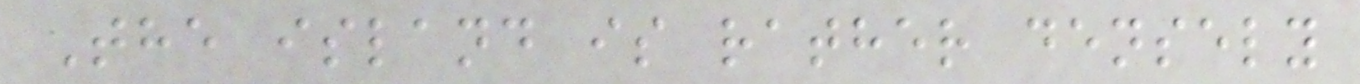The island is rather densely
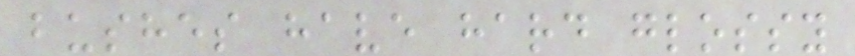bushes have hard glossy
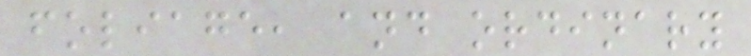foliage, and ordinary
